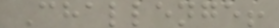Challenge!
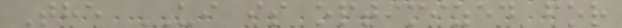The UI is optimized for
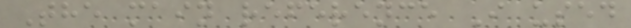The main reference I used
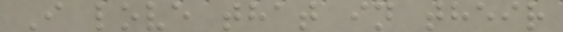I love that in their
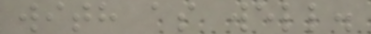with as well.
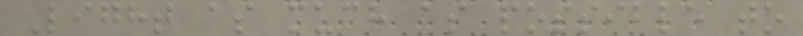Light as much as possible to
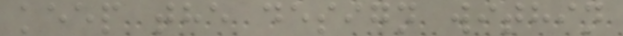keep the design within
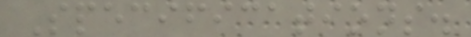Specifications.
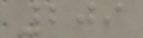209
